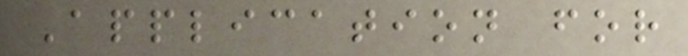Application for
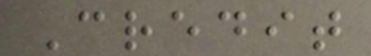Credit
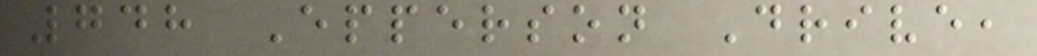748 Epperson Drive,
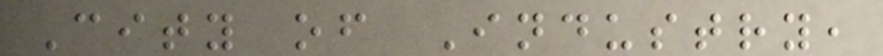City of Industry,
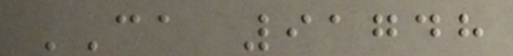CA 91748
